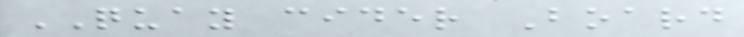QUAY cider Board
